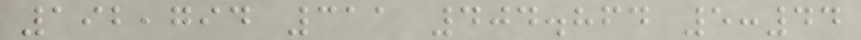192,794 311 404.864 5:44
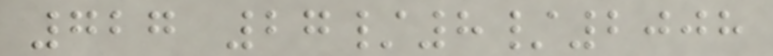727 27/8/2008
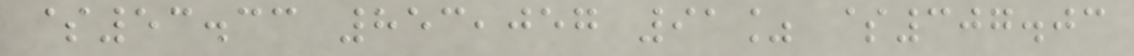$53.33 853,057 91% $307.03
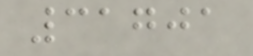31701
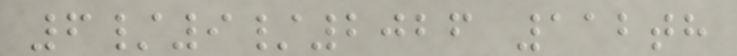6/9/2026 112th
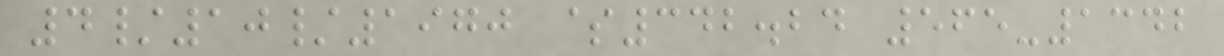4/10/1970 $342.24 565-1342
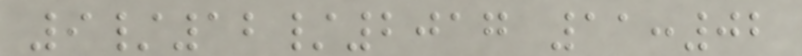9/12/2017 11:02
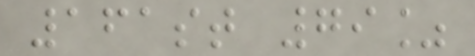161st 79%
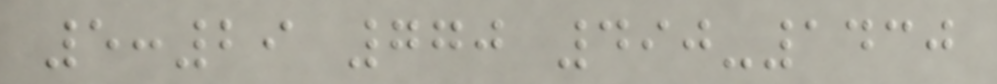5:29 770 490-1430
